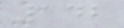142
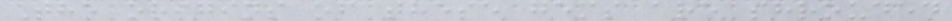The origins of these gems are shrouded
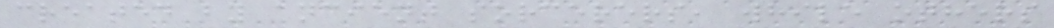created by ancient sorcerers, while others
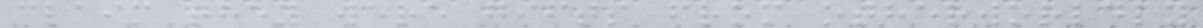claim they were gifts from otherworldly
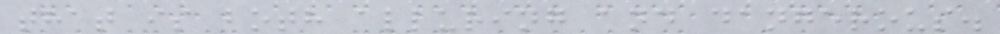that is both alluring and dangerous.
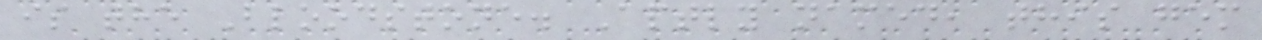is the Bloodstone. Aptly named, this gem
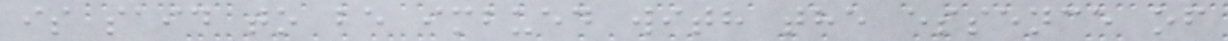is said to be imbued with the essence of
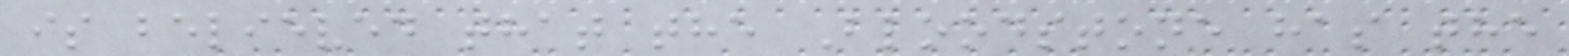is believed that the Bloodstone has the
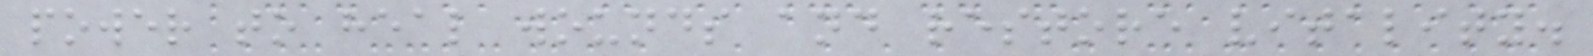power to heal wounds and restore vitality.
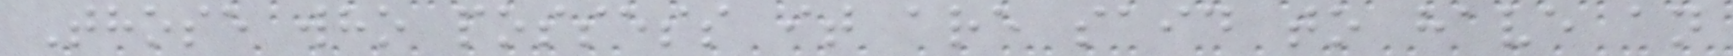Those who possess it are said to have an
